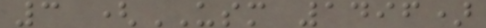3 (USM 1496)
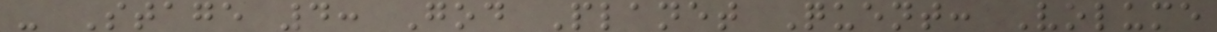- Stage 4: God Planet Quent: Volume
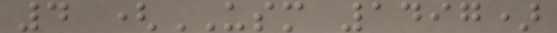4 (USM 1497)
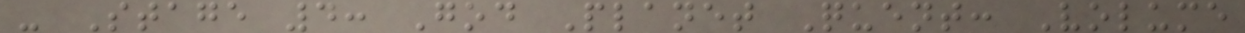- Stage 4: God Planet Quent: Volume
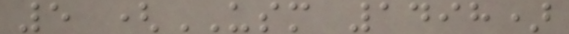5 (USM 1498)
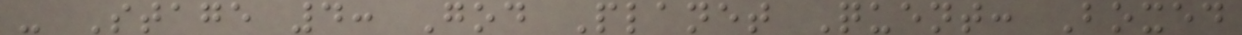- Stage 4: God Planet Quent: Boxed
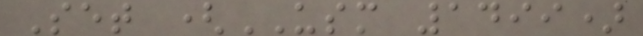Set (USM 1499)
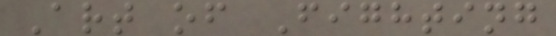Art of Fighting
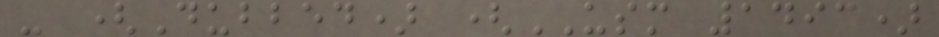- (Dubbed) (USM 1493)
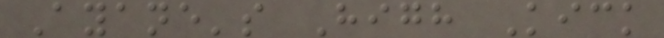Ayane's High Kick
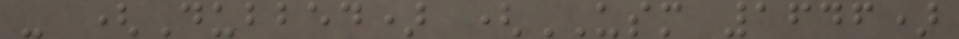- (Dubbed) (USM 1646)
